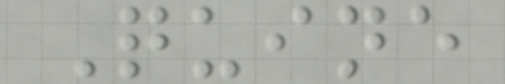Quine
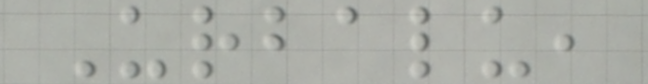Urbalu,
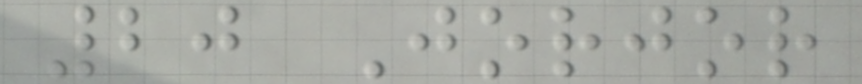20 Jorjor
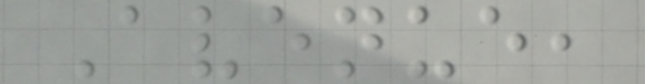Avenue,
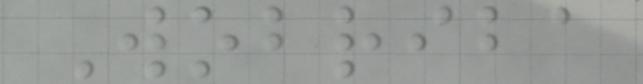Wobriba
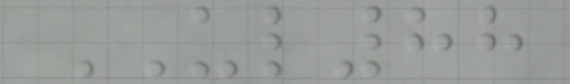UL88
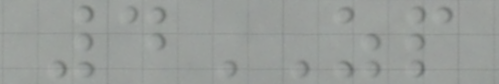4ZP
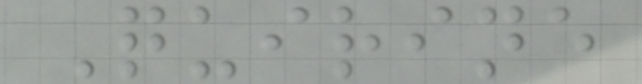Quirine
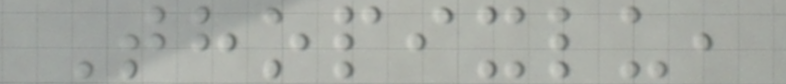Thopixlu,
